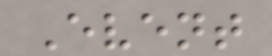Event
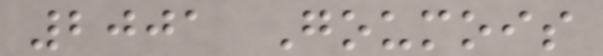2001 Goumois
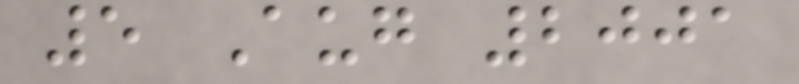5 Aug 2001
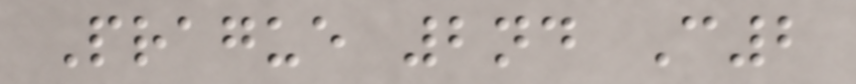Prague 2nd C2
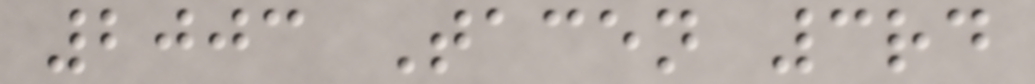2003 Tacen 3rd
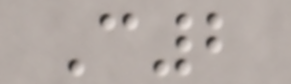C2
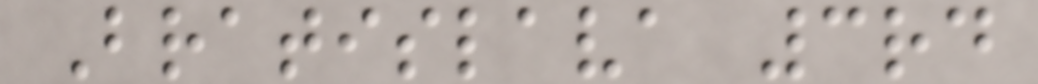Bratislava 3rd
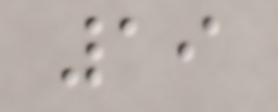19
